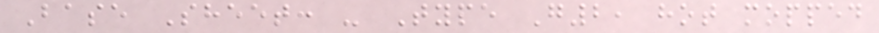Base Sheet: - Type G2, hot mopped
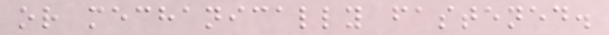or mechanically fastened.
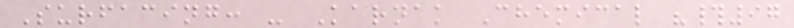Surfacing: - Karnak Chemical "#97
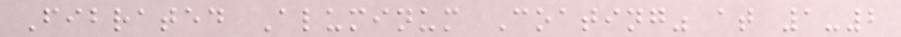Fibrated Aluminum Coating" at 1-2
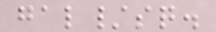gal/sq.
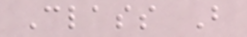Class B
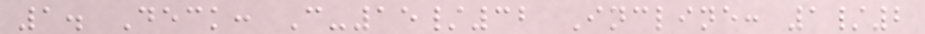1. Deck: C-15/32 Incline: 1/2
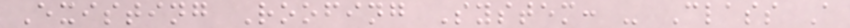Existing Roofing System: - Class A
